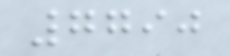7790
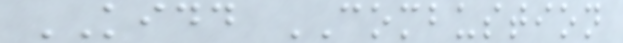KIDD COMBUSTION
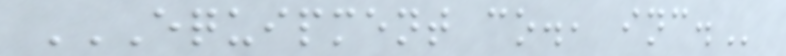EQUIPMENT CO., INC.
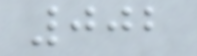002
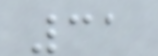31
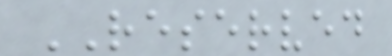RESERVED
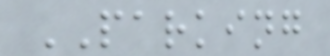PARKING
